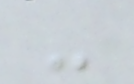-
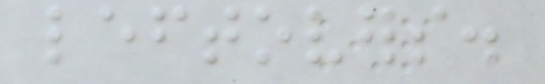leftovers.
